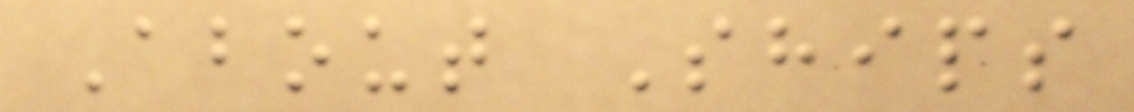About Ships
